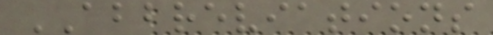ABBREVIATIONS
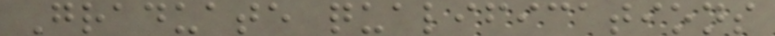Graduate qualifications
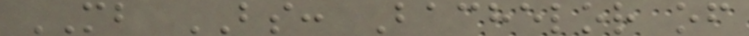MB BS: Bachelor of
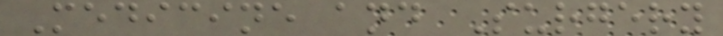Medicine and Surgery
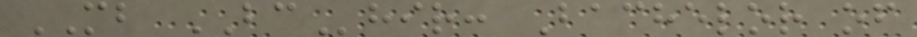MB BChir: Bachelor of
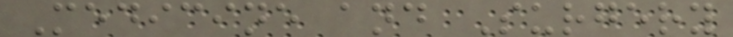Medicine and Surgery
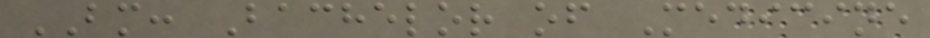BM: Bachelor of Medicine
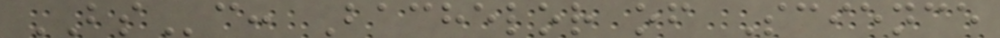BSc: Bachelor of Science
